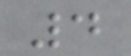4
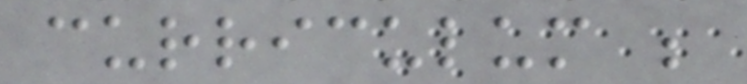curriculum be
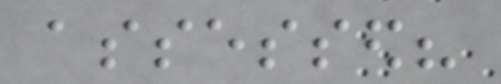assessed?
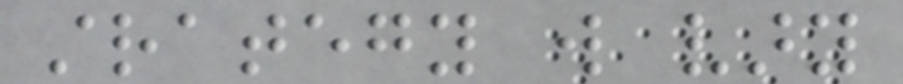strategy will vary
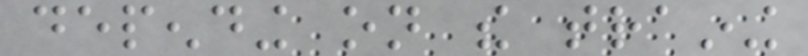depending on the training
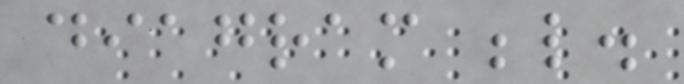diagram below.
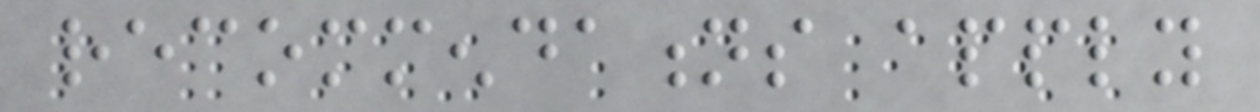recommendations apply
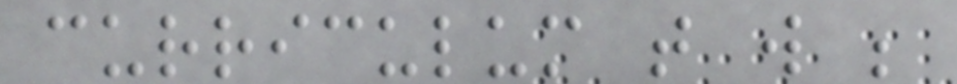curriculum that will be
